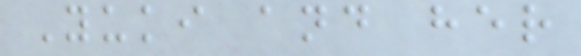Yuki and her
